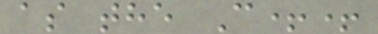as the C++
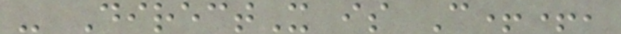- DirectX is C++,
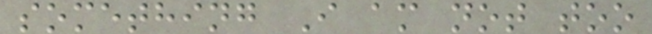something I am not too
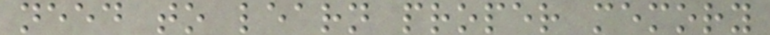need to learn proper memory
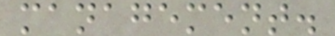management.
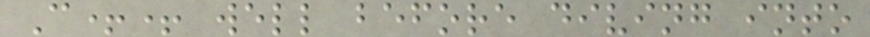C++ well before diving into
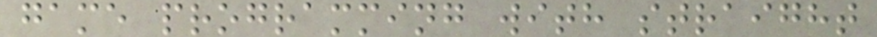game programming with straight
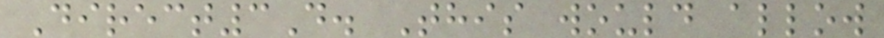Direct3D. This would allow
